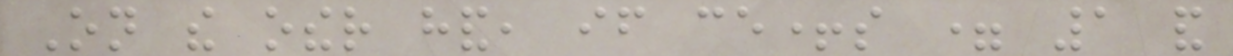On the other hand, if ce+s = 1 and
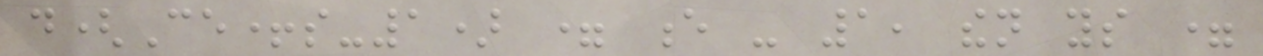d(Ce+s-1) = e - 1, then ys =
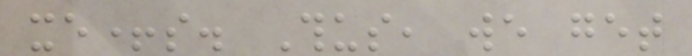xe+s. Thus, we get
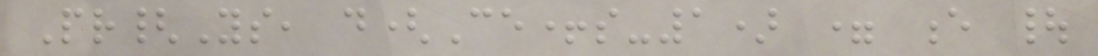Pr{Ys, d(Ce+s-1) = e |
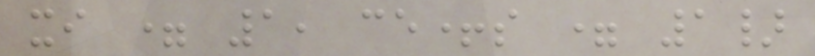xi = 1, ce+s = 1}
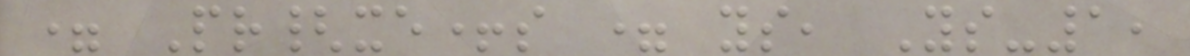= Pr{xe+s = ys, Ys-1,
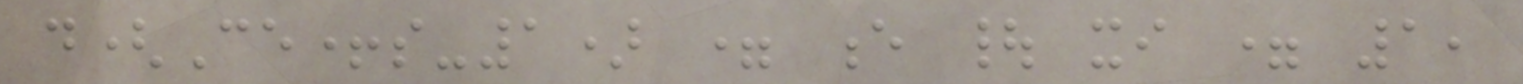d(Ce+s-1) = e | xi = 1,
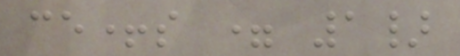ce+s = 1}
